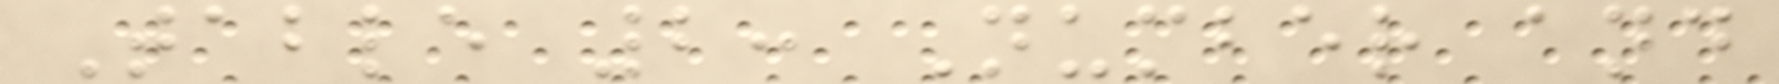Table 2: Number and
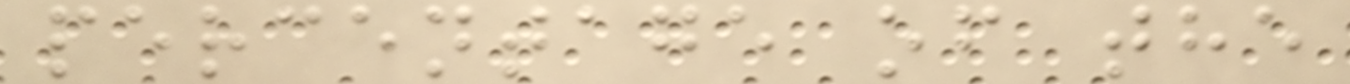percentage of the
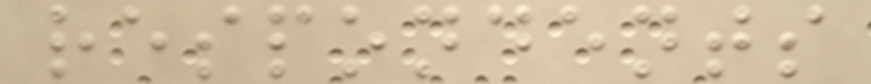respondents
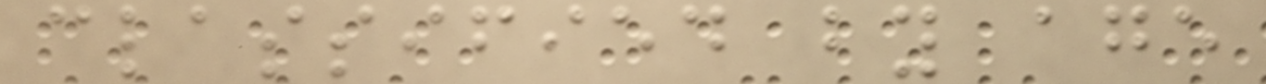classified by age
